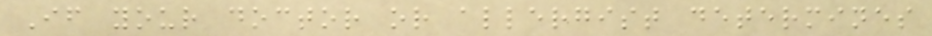If your doctor or allergist determines
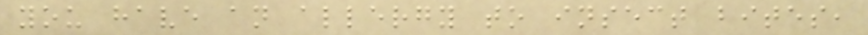you have an allergy to insect bites,
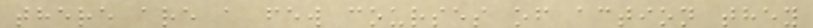there are a few courses of action they
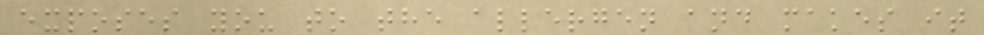exposes you to the allergen and makes it
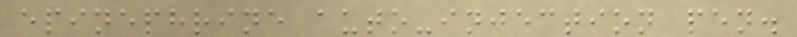epinephrine auto-injection pen.
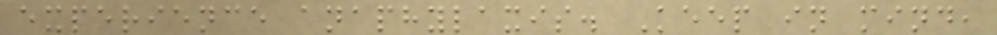experience anaphylaxis. Keep in mind,
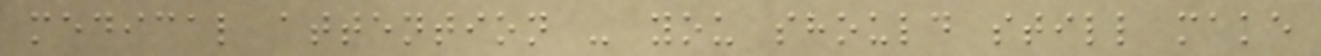medical attention - you should still make
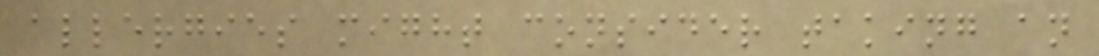allergies might consider taking an
